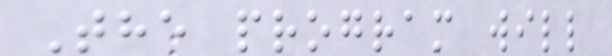The program will
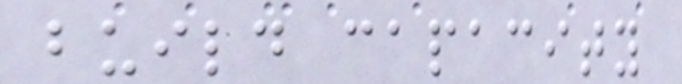build capacity
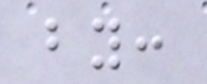by:
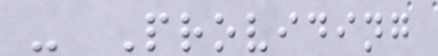- Providing
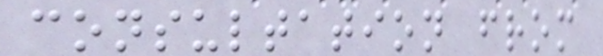consultation from
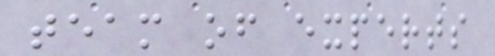team of experts
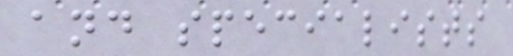and specialists
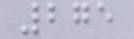275
